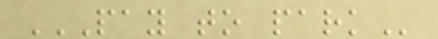PAY TO PARK
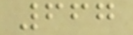667
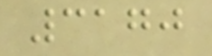3170
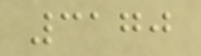3170
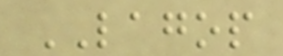LAGOP
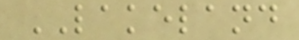LAKELAND
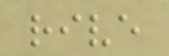rive
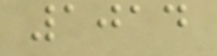1014
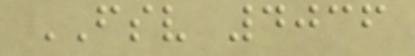FSV 4036
